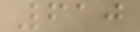610
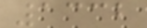1332
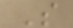S
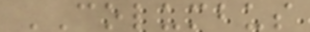COLUMBUS
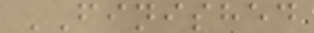FINISHED
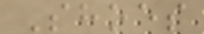Shoes
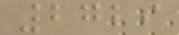2729
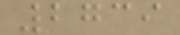2739
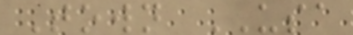Town USA
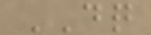DQ
